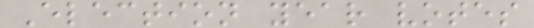Election year votes
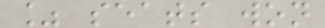% seats won
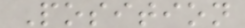Position
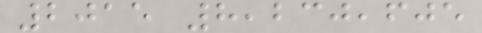2015 8,230,605
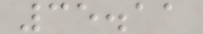35.11
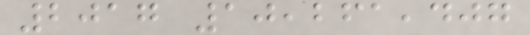2017 10,261,407
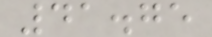41.75
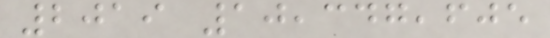2019 10,347,605
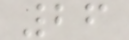26
